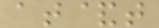at&t
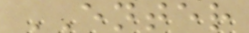ENTER
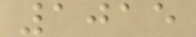1015
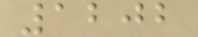1202
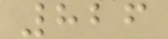826
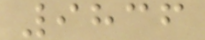9836
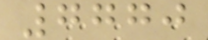7770
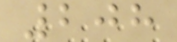208
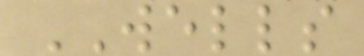WELLS
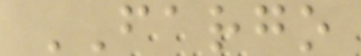FARGO
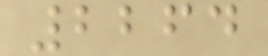2264
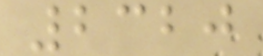2320
